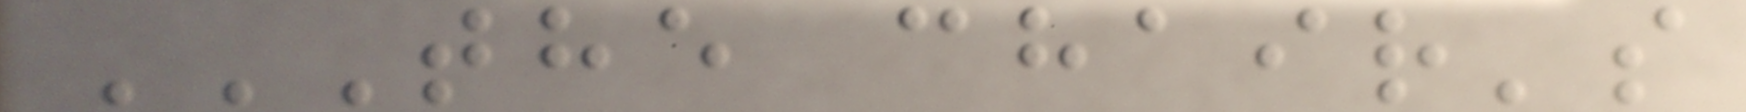THE CHAIR'S
